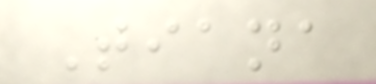Tiana
